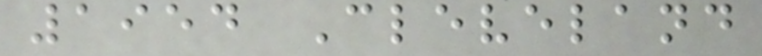1954 Cleveland
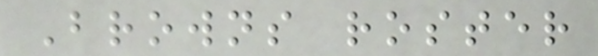Browns roster
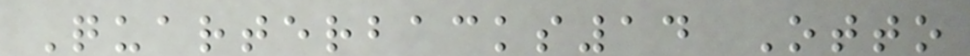Quarterbacks14 Otto
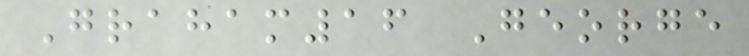Graham16 George
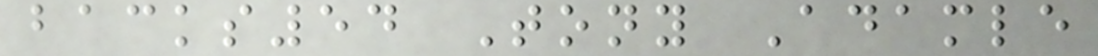backs54 Tony Adamle
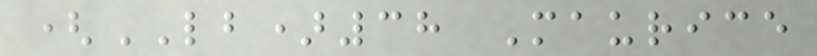(LB)38 Maurice
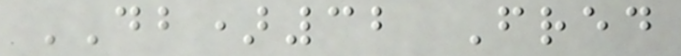DB)32 Fred
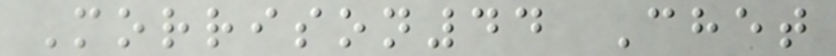Morrison44 Chet
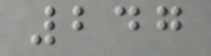247
